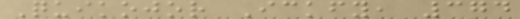Quikojor Ickfy, 374
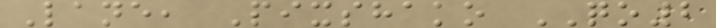Lane, Pixshako QO2
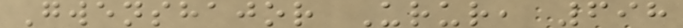Gwenshajor Urur, 698
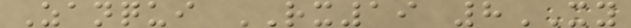Zanqui RX19 8XY
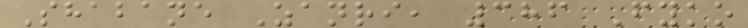Shabane Zanri, 386 Fyko
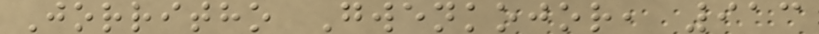Jorritho Gwenkojor, 913
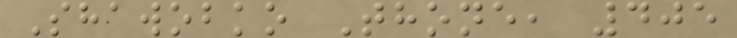Shawobko Thone, 405
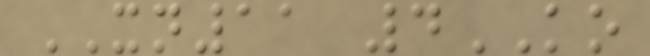XN11 4KO
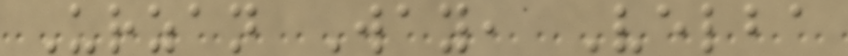Urzan Way, Velba
